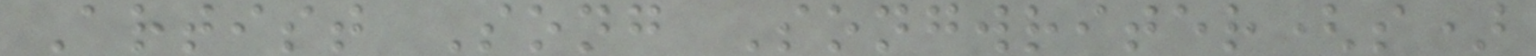Artist Song Songwriter(s)
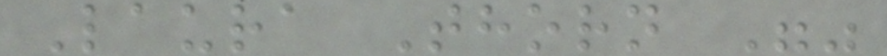Laura Thorn ""
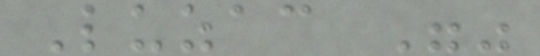Luzac ""
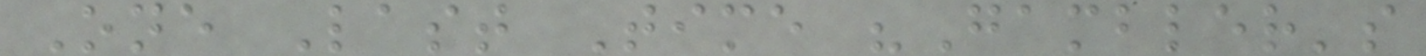One Last Time "Gambler's
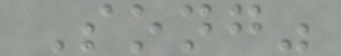Song"
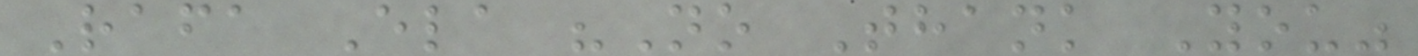Rafa Ela "No Thank You"
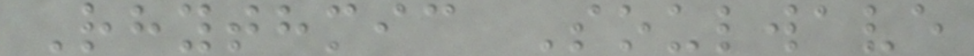Rhythmic Soulwave
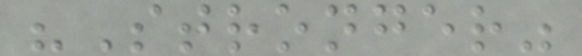"Stronger"
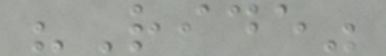"Ride"
